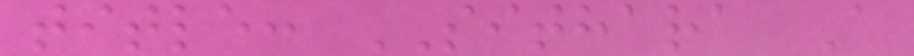title: SITHARA A
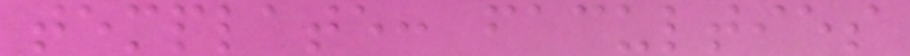template: faculties
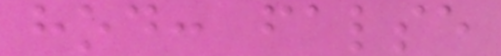hod: false
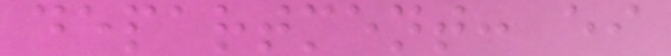department: ei
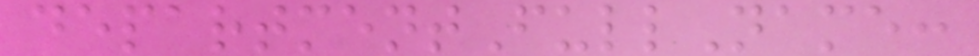departmentFullName:
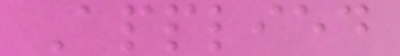Applied
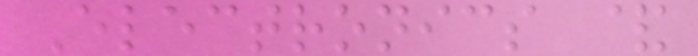Electronics &
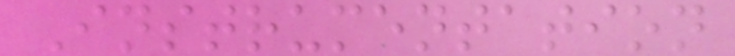Instrumentation
